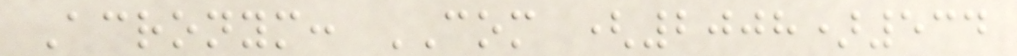Acronym: COM (2008)534
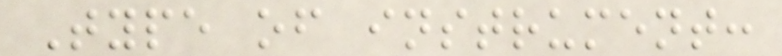Type of instrument:
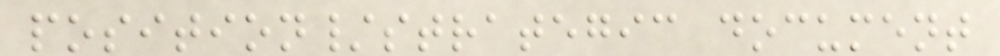position/strategic document
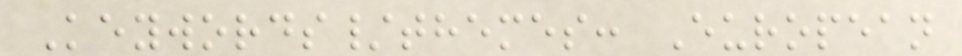Keywords/themes: European
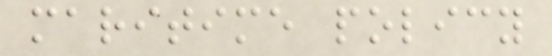maritime policy
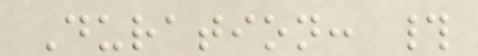Duration: #
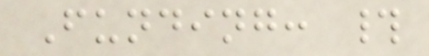Funding: #
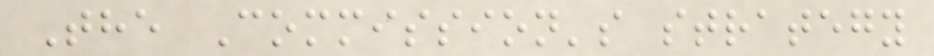The Commission's strategy
